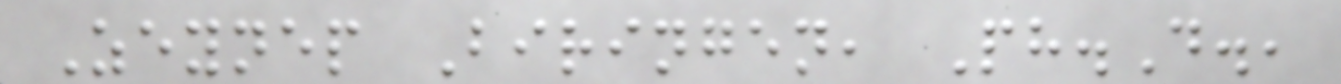Zeynep Biringen, Ph.D.,
